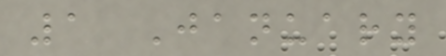1 January
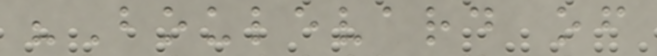"Boulevard of
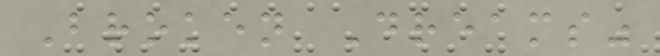Broken Dreams"
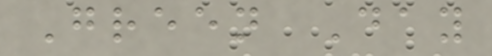Green Day
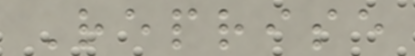Reprise
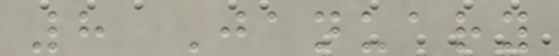8 January
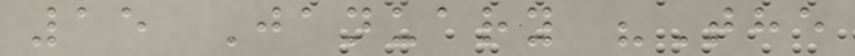15 January "The
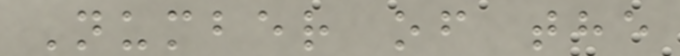Number of the
